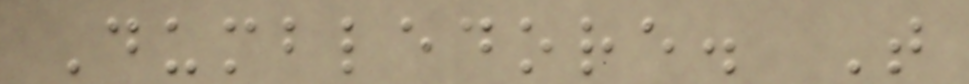Dumbledore. That
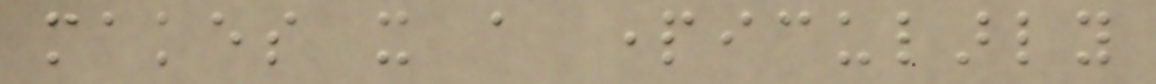makes it a particularly
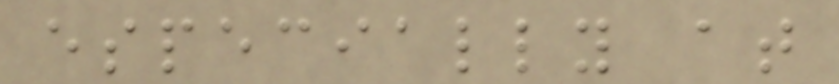especially at
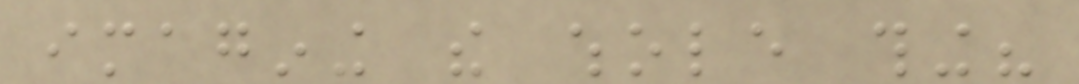imagining the whole thing?
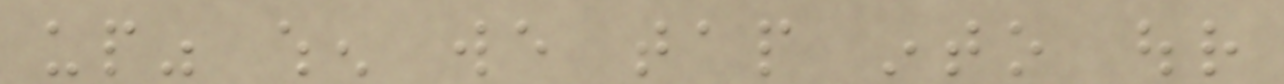up" when we tap into our
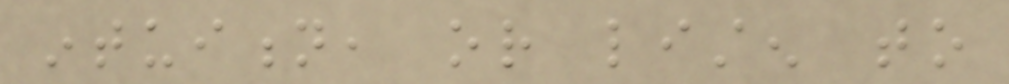intuition, or listen to
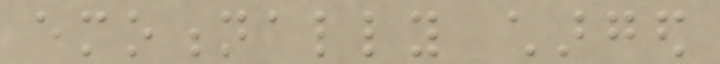emotionally charged
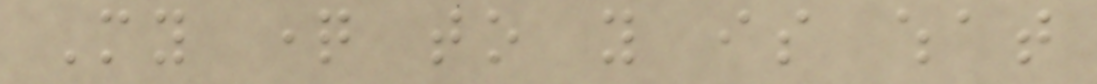My question to you is what
